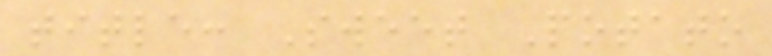title: Sweet Potato
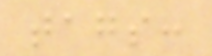tags:
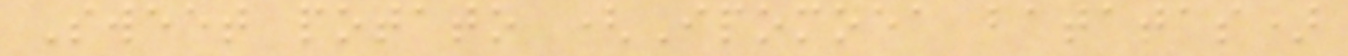Sweet potato (Ipomoea batatas)
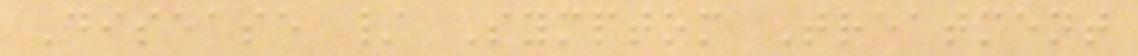Disease / Symptom Treatment
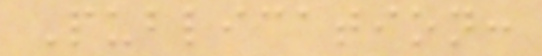Publication:
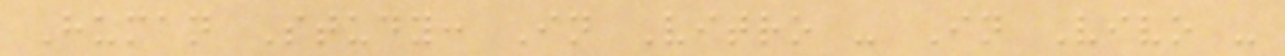Human Study: In Vitro - In Vivo -
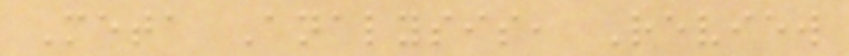Meta Analysis, Review
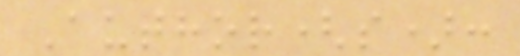Author(s):
